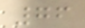76
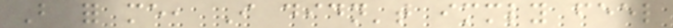But for me, I didn't immediately feel
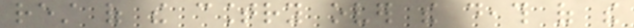rest of the country over the death of the
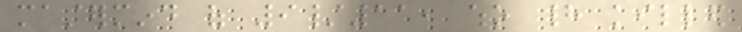mastermind of 9/11, who had killed
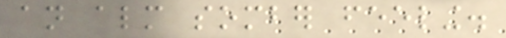an almost somber feeling.
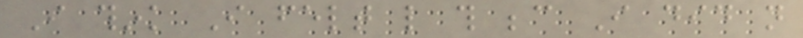I think I felt like this because I did not
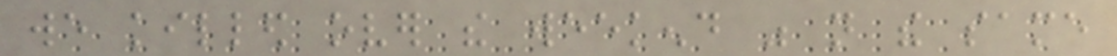we killed over the weekend was not the same
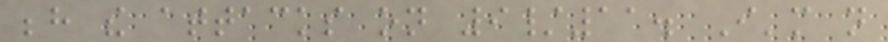behind the attacks on 9/11. I'm not
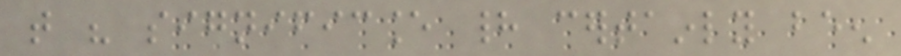that his significance had certainly been
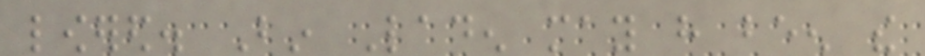lowered. Bin Laden may have been the
